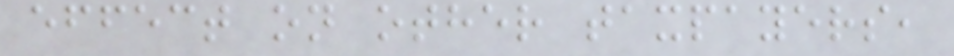effect on other taxpayers,
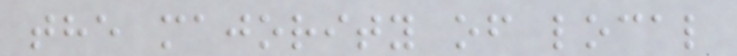the majority of local
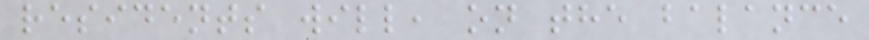residents will, on the balance
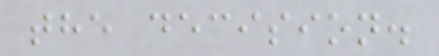the decision.
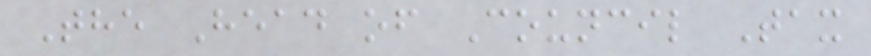The Head of Council Tax
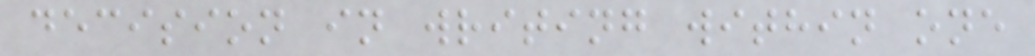decision in writing within one
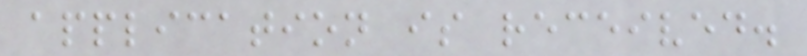application is received.
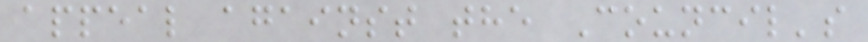appeal against the Council's
